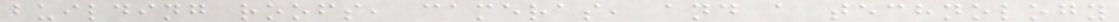building roofs, cameras, and a technology
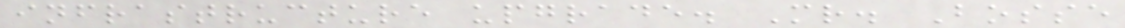infrastructure upgrade. Mr. Bosse
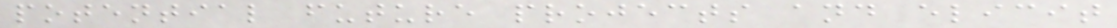potential future projects and elicit
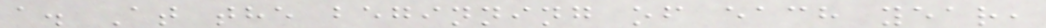a. At the beginning of each year,
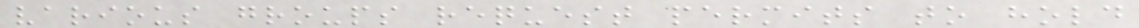various groups request permits to hold
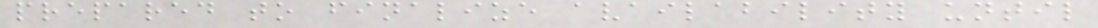prepared to finalize availability until
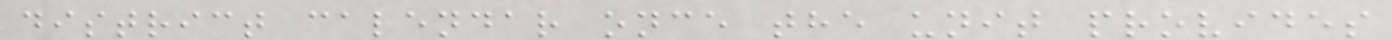district calendar once the unit provides
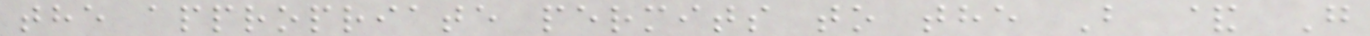the appropriate permits to the B & G
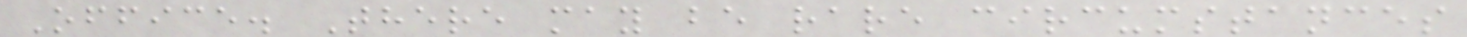Office. There may be rare circumstances
